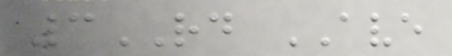3RD AVE
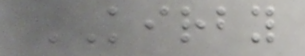KIRBY
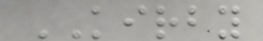KIRBY
